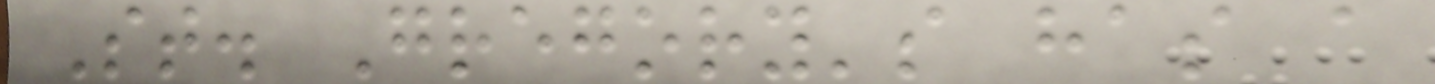St. Gregory's has a
